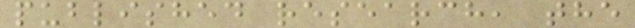published research, the
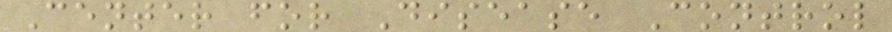Center for Disease Control
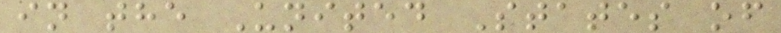in the United States of
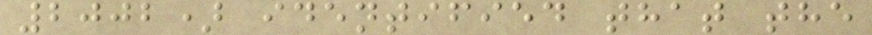2002) identified that the
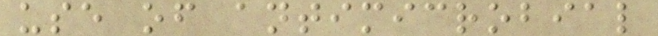use of antimicrobial
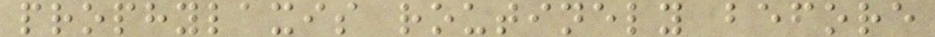prophylaxis routinely before
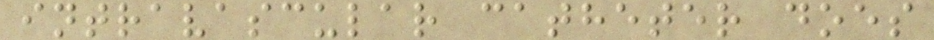intravascular catheter does
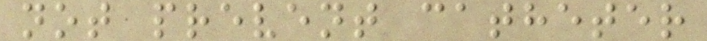not prevent catheter
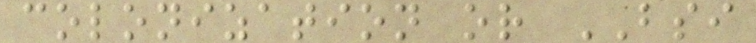colonization or BSI
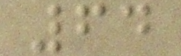64
